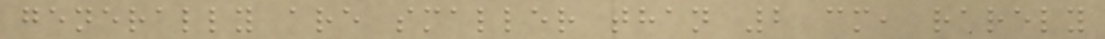generally are smaller than 2 cm, rarely
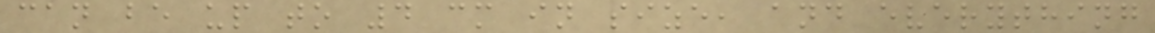can be up to 4 cm in size, and everything
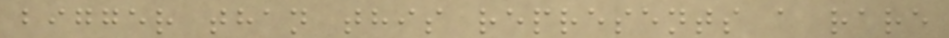bigger than this represents a rare
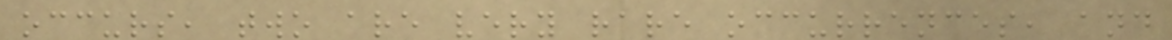occurs, two are very rare occurrences, and
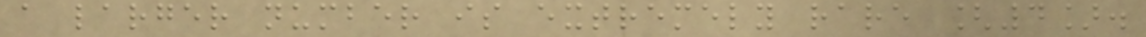a larger number is extremely rare [4].
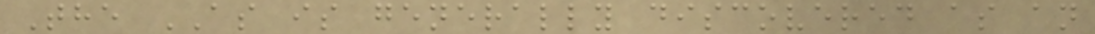The AS is generally discovered as an
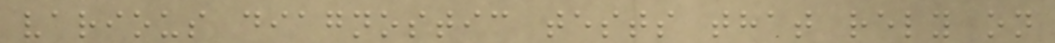various diagnostic tests that rely on
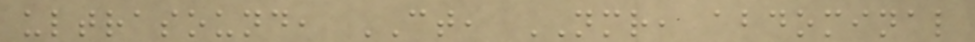ultrasound, CT, NMR, abdominal
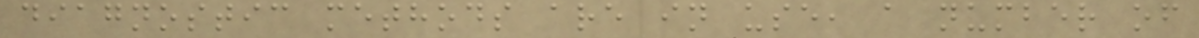diagnostic methods are in use, a number of
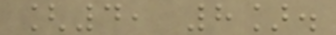[4, 8].
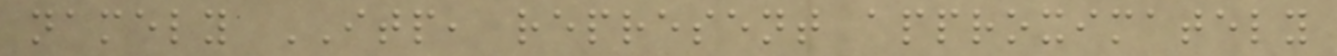namely ITP, represent approximately
